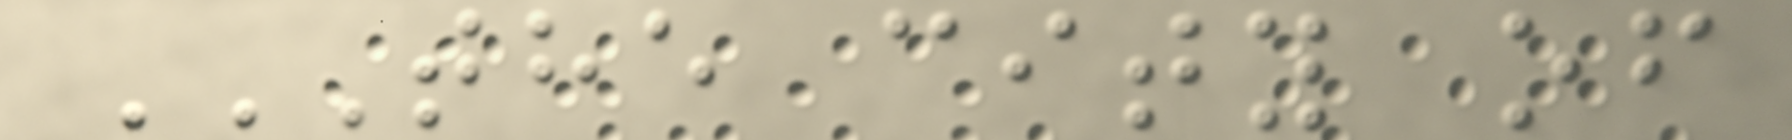THE CITY OF
